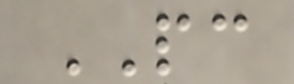PC
